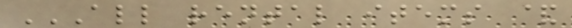ALL RENTAL ITEMS &
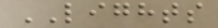LIGHTS
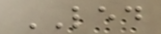LED
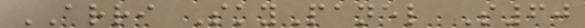ARRI SkyPanel S60
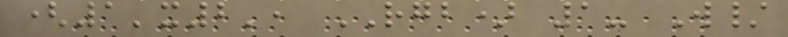(1'x2', RGB) 1- W/
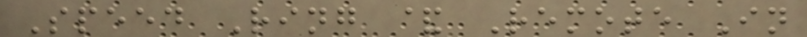Speed Ring & Remote In
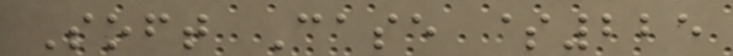Soft Case $225
